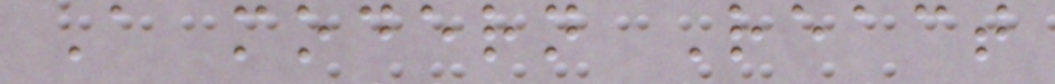A modern React
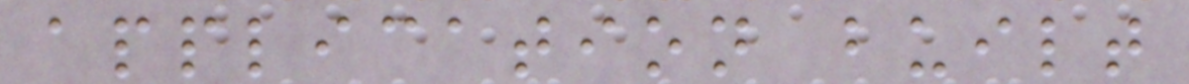application built
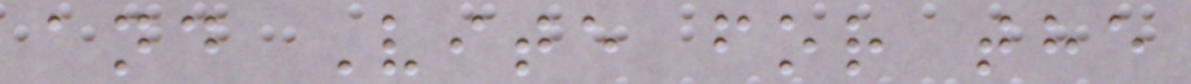and Vite for the
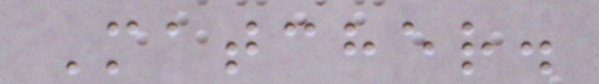Matcher.
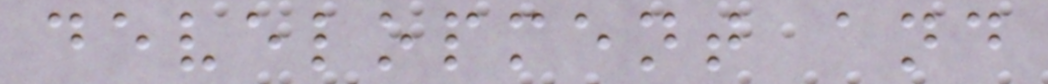development and
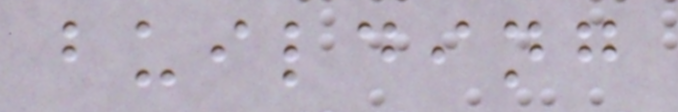building
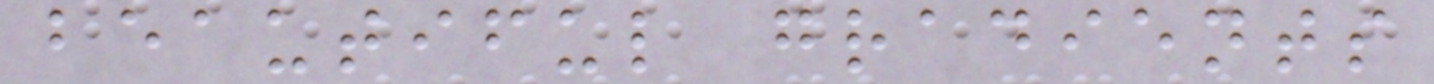beautiful gradients
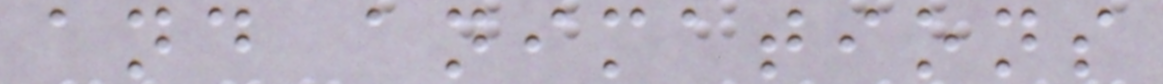and animations
